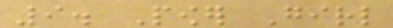9. Power Girl
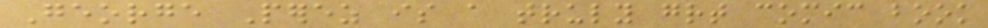George Perez is a truly great comic book
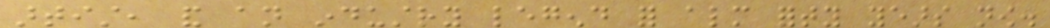artist, and an industry legend for almost forty years now.
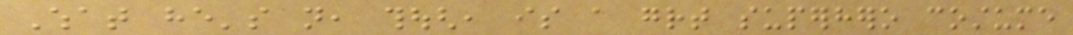What he's not, though, is a great superhero costume
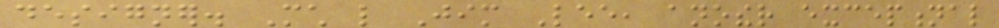designer. Much like Jim Lee, another exceptional
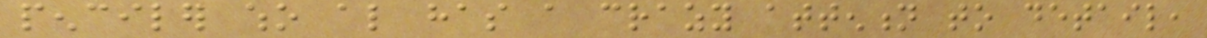penciler who also has a crazy attention to detail,
